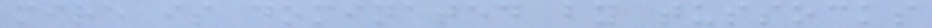mire is dominated by tussocks
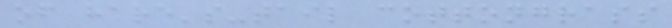of hare's-tail cottongrass
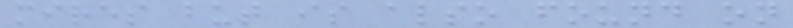mires but is also found on
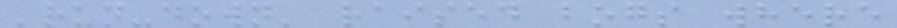'run-down' raised bogs where
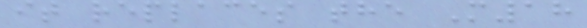it replaces the M18
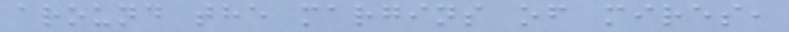around the margins of mires,
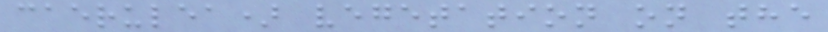caerulea) vegetation on the
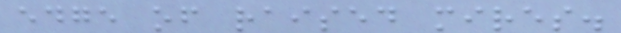edge of raised mires.
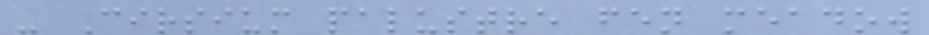- Cirsium palustre fen meadow
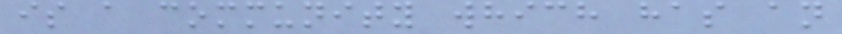is a community which has an
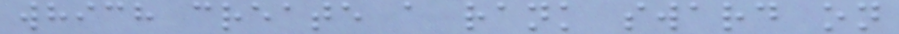which create a rank sward on
